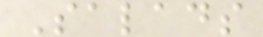Salads
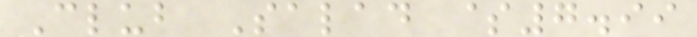Club Salad $7.99
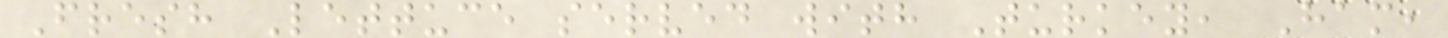Fresh Lettuce served with Turkey, Ham,
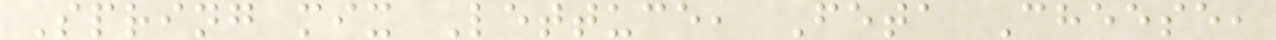Spring mix Lettuce, Feta Cheese,
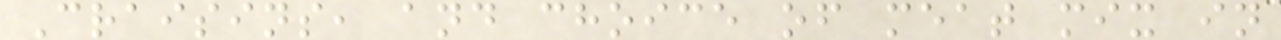Craisins, and choice of meat mix in
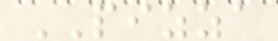PIZZA
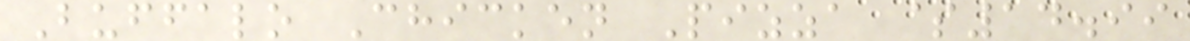Buffalo Chicken Pizza $14.99
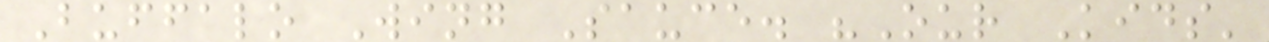Buffalo Wing Sauce. "Our Kids'
